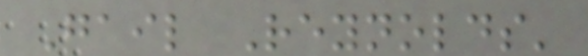Gail Reynolds'
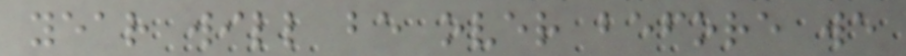year will be over before we
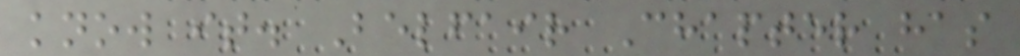know it. Belfair Chapter has
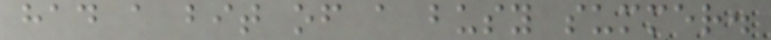had a bit of a busy summer.
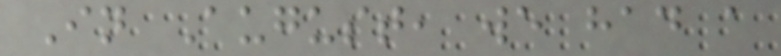In August, we had a
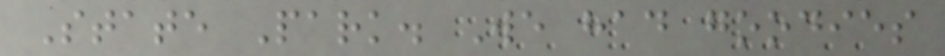State Park. We had goodies
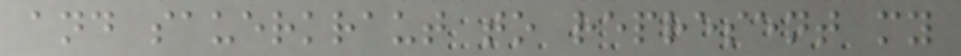and sauerkraut to represent my
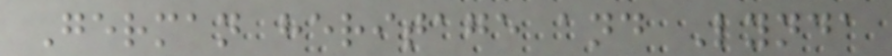German heritage and Lynda
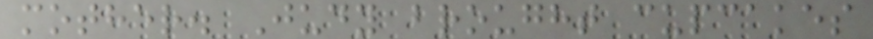mother. Judy brought cupcakes
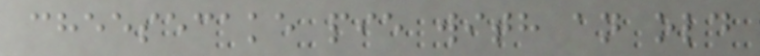cheesecake pie with an old
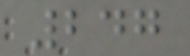247
